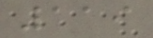119
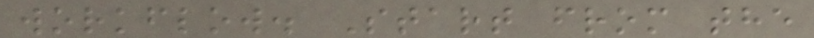workflow. Start from the
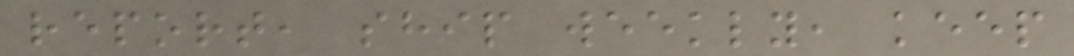report, ship weekly, keep
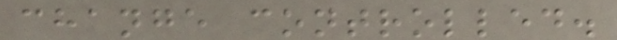change controlled.
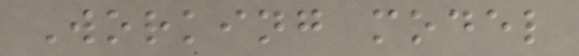Working model
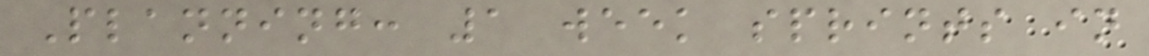Planning: 1 week sprints in
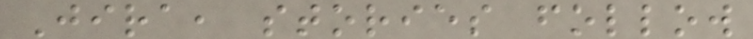Jira, stories follow
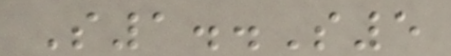S1..S5
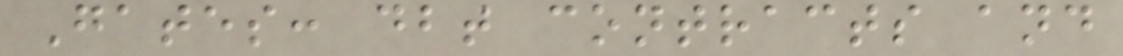Gates: dbt contracts and
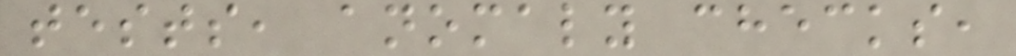tests, anomaly checks,
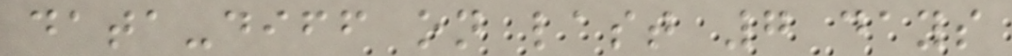data-diff on last 7 days
